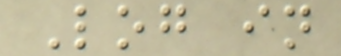Log in
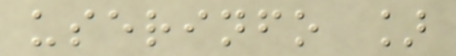userinfo ]
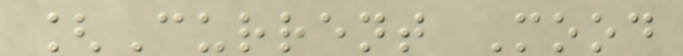[Current Mood
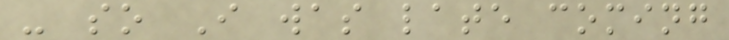- so I was late coming
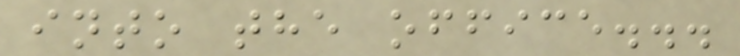into the office...
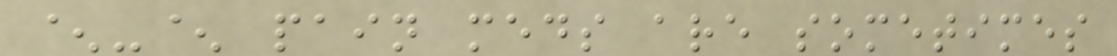^-^ pain meds are sometimes
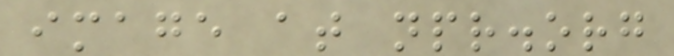image at npr.org
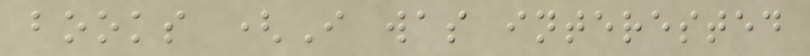books (I was interested
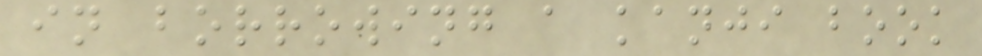in borrowing a kanji book
